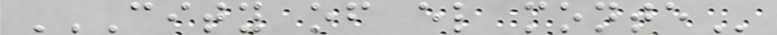CITY OF EL MONTE
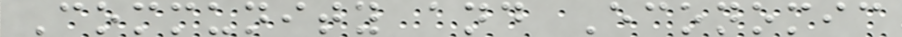Community and Economic
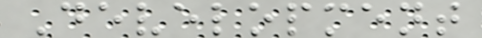Development
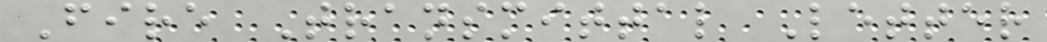Fire Transmittal Letter
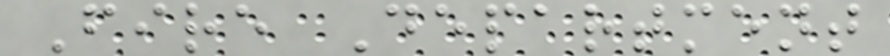Fire Department
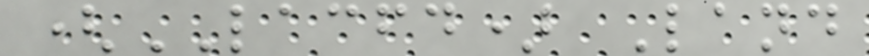(LACFD) Land
